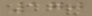170
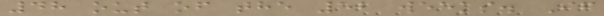48 out of the 52 weeks. If
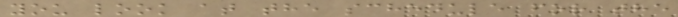you look at the schedule for the
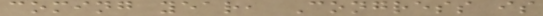coming year, Congress is
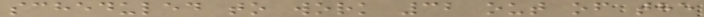scheduled to work 32 out of the
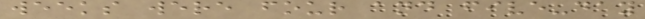weeks were four and five-day
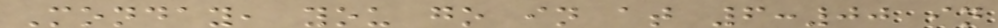Monday, you go in at 6:00 in
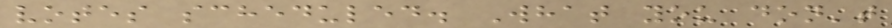votes scheduled. What you don't
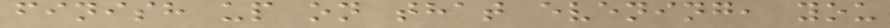finish up on that evening, you
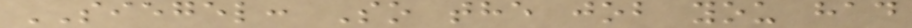SIEGEL: So the job you had
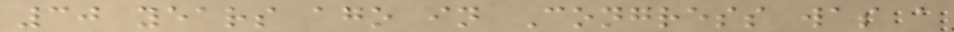30 years ago in Congress was a
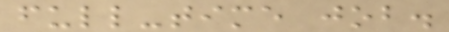full-time job.
